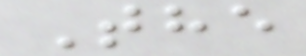The
